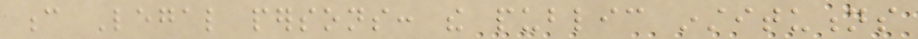c Legal persons: the public institutions
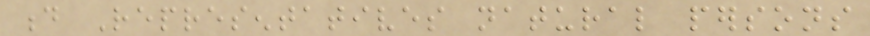d Representatives natural persons
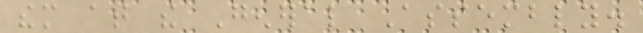them at the General Assembly.
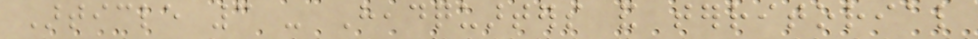Article 3 - Headquarters and territorial
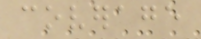coverage
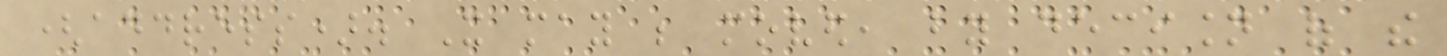(address). It may be moved, by decision of the
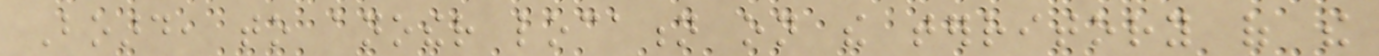Board, to another location on the territory of the
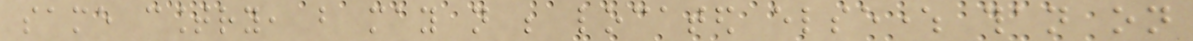same country, but may not be located elsewhere than on
